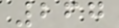267
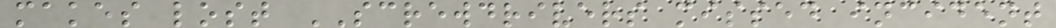makes lost SCREWDRIVERS missed incident
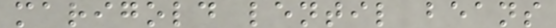marigold lentil beans
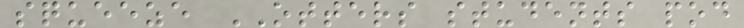squeeze OTTERS students pod
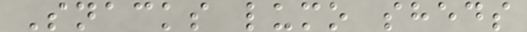Snacks lumo sheds
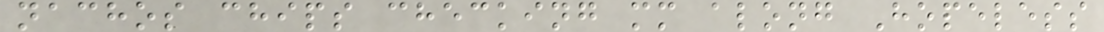nachos chips checking mm along Hopeless
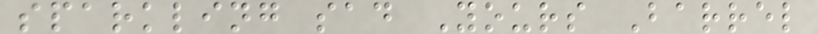sparkling sad Yours Barrel
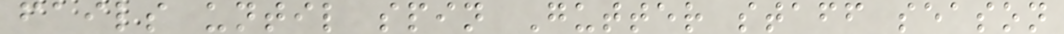fails until spin Gutter staff season
